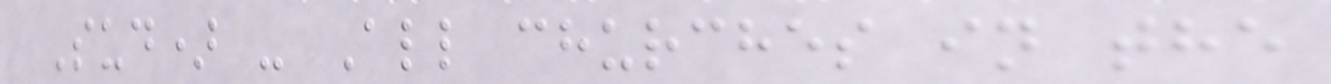Sud) - All churches in the
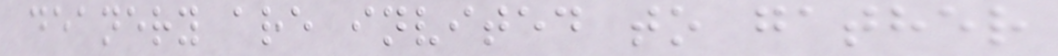deanery are invited to gather
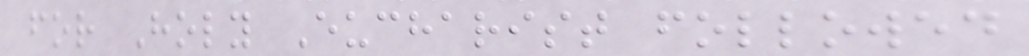for Holy Eucharist followed
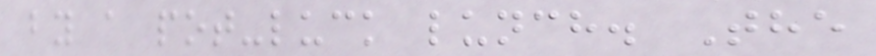by a pot-luck lunch. The
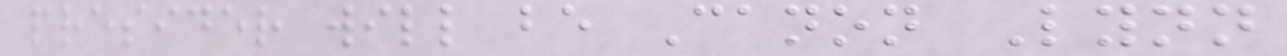presider will be Canon Lynn
